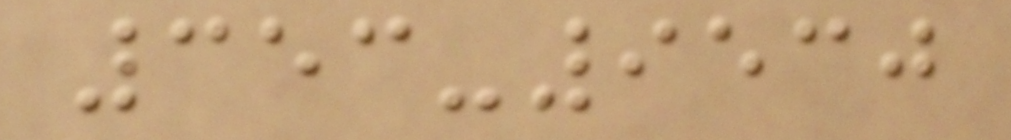353-9530
